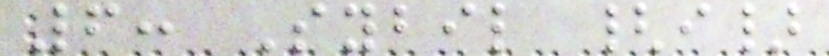6: Sybil {i}
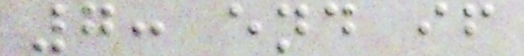7: end if
